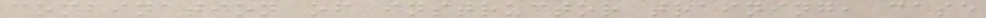combination of instructor training, case
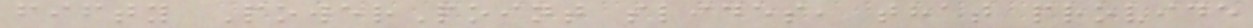fifty PowerPoint slides, that provide
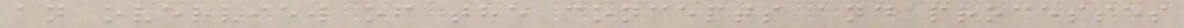an overview of the concepts and processes
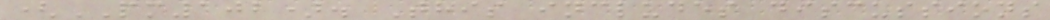(PM102). This includes discussions
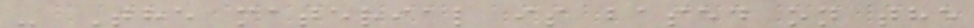- The material is based on the
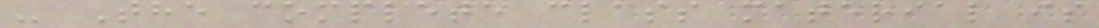- The complete class material is
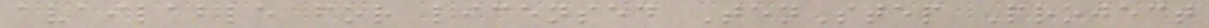available for licensed TenStep Project
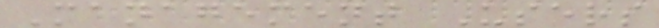Management Users
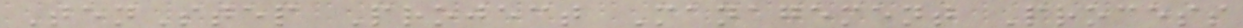TenStep Project Management Process
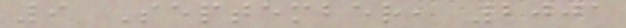9 September, 2001
